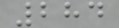284
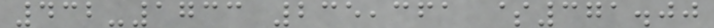432-1733 235,361 $371.00
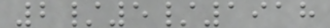2/5/1918
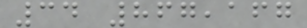34 867,167
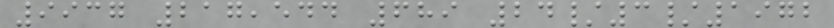9937 217,544 689 24/3/1972
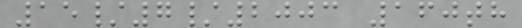15/7/2003 160th
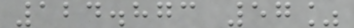124.873 57%
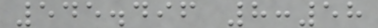545.496 8:58
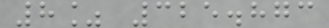8% 325.873
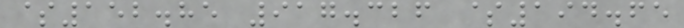$152.85 917.326 $194.65
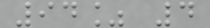94% 4
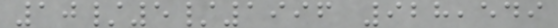10/5/1996 928,549
